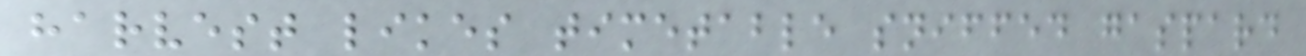harvest likes timetable sniffed gaspard
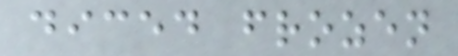diced frozen
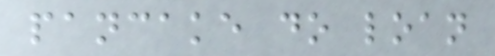pancake do loan
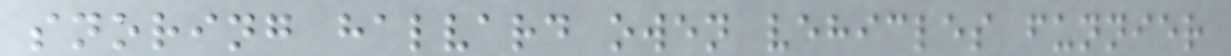snoring halvard owen vehicles funnier
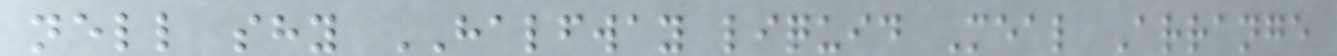nell shy HALFWAY liquid Meal Arrange
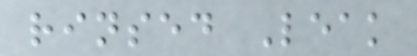rinsed Leak
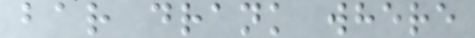bar drank where
